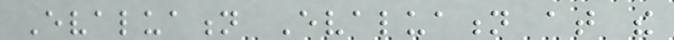Evaluation Evaluation at the
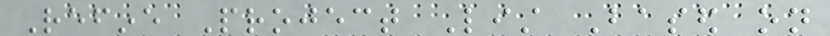Refine Project List Based on
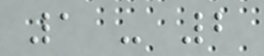1 - 2
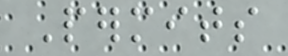Permits
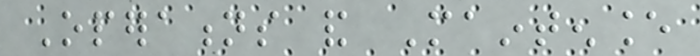Operations and Maintenance
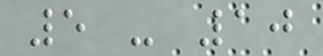5 - 10
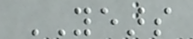YEARS
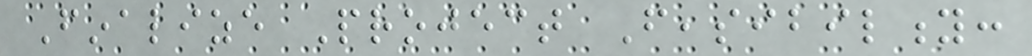Finalize Project Feasibility:
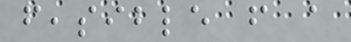feasible from a
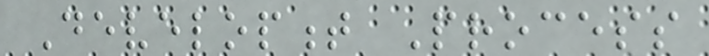Development Process
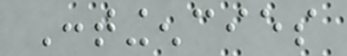Contingencies
